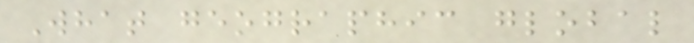What geographic global
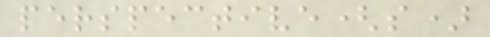perspective(s)
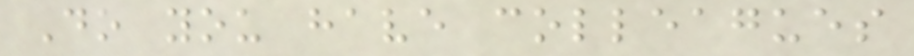Do you have colleagues
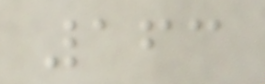163
